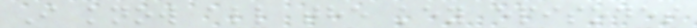I know all the key episodes
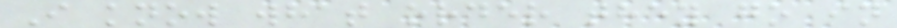I know what order they go in
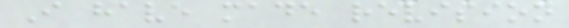I have made revision
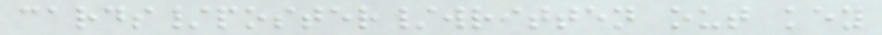cards/poster/written out key
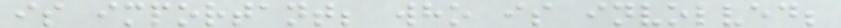is important; who is involved;
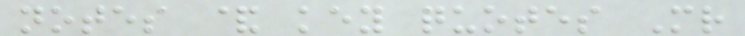notes & key quotes Mr
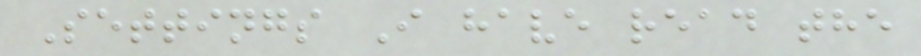Settings I have read the
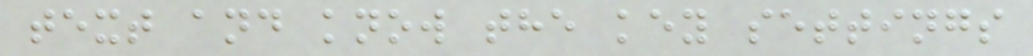text and know the key settings
